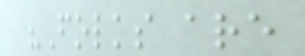"Folks are
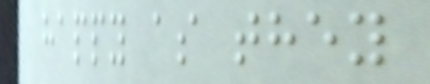happy as they
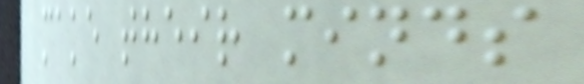make their minds
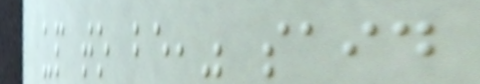up to be," said
